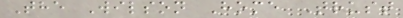The Wilson Home Trust
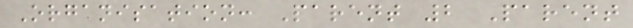Organisation: Parent 2 Parent
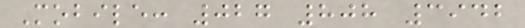Mobile: 027 808 3942
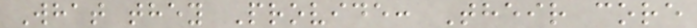What they Provide: Their core
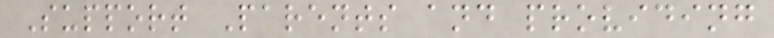Support Parents and providing
